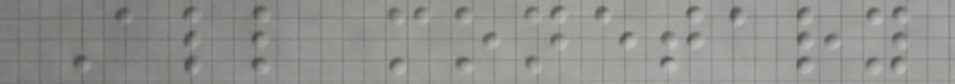All monetary
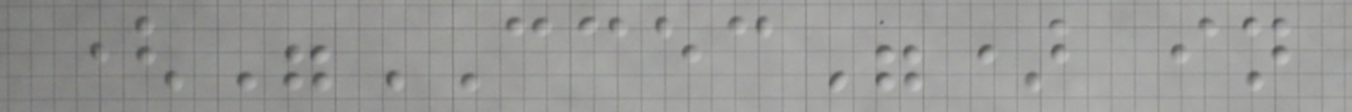("CCEC") in
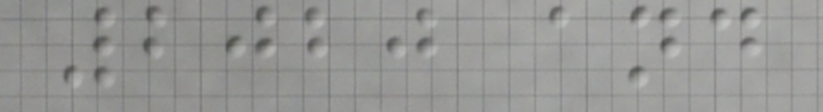2020 and
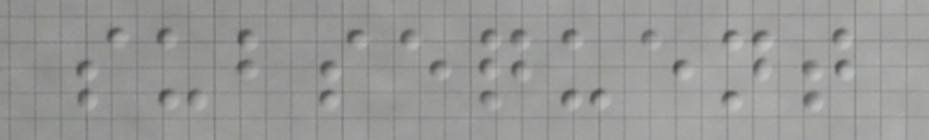subsequent
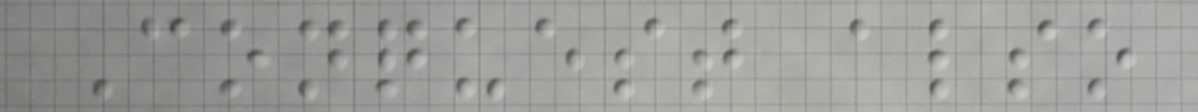Conquest also
